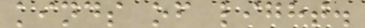kinds of light.
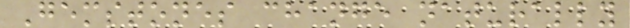Gemstones change naturally
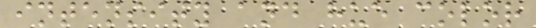intensity and hue color
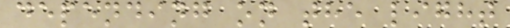depending on the light
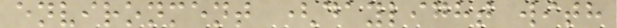environment (daylight with
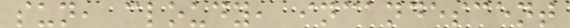sun, cloudy, incandescent
